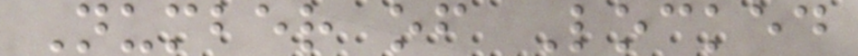Number of Locked
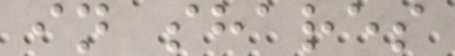in shares
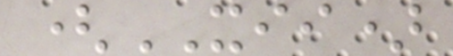(XII)
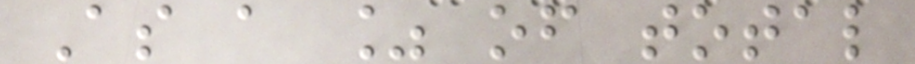As a % of total
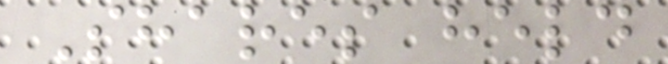Shares held
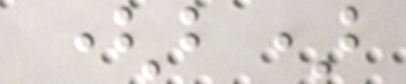(b)
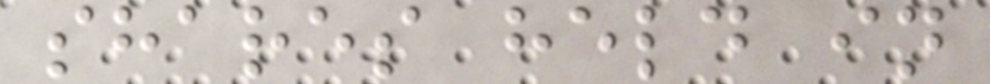shares held in
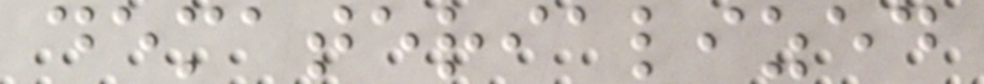dematerialized
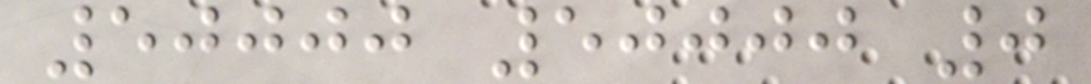50000 50000 0
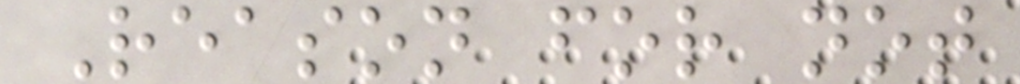Reason for not
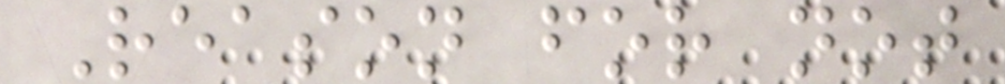Reason for not
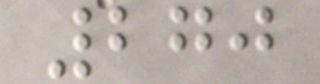270
